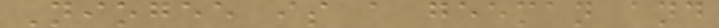Niogee is a geeman and
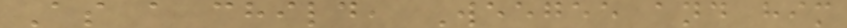As a child, Weegee and him
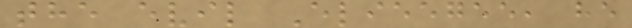the evil Elieegee, he
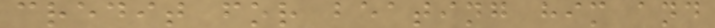credit for beating him and
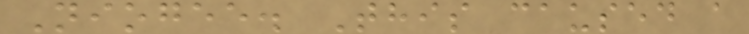Niogee. This caused a
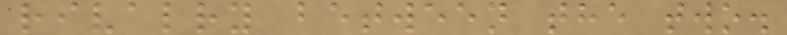rivalry between the two.
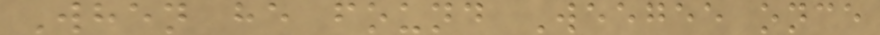When he found Weegee once
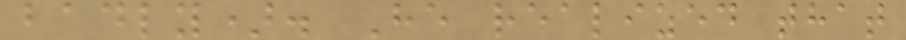badly). He realized that
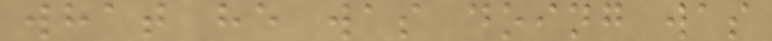what he was doing was
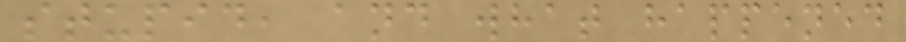stupid, and what happened
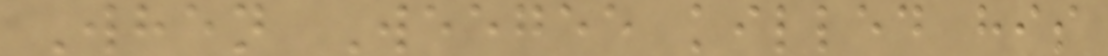When Weegee killed his
